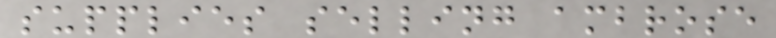supplies selling ambrose
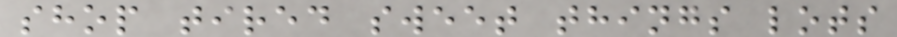shop tired sweet things lots
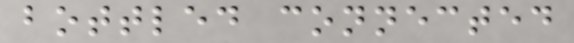bottled connected
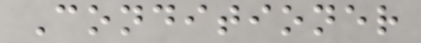Conditioner
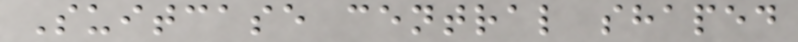Suitcase central shaped
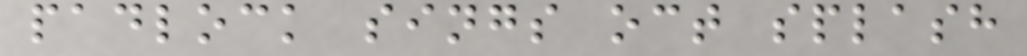padlock sings oct splash
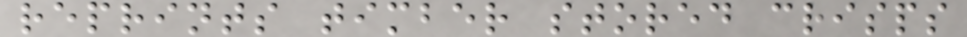reprints timber stored crisps
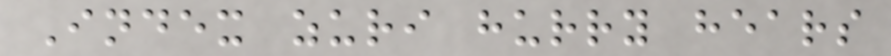Index zuri hurry hears
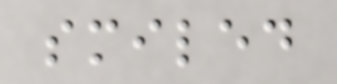smiled
